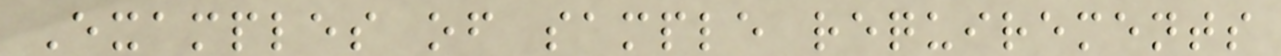Examples of sample requirements
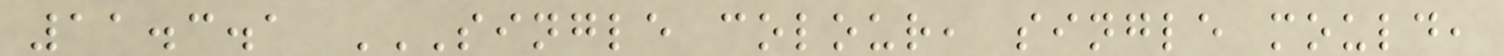11.3.1 SINGLE COLOUR, SINGLE MOULD,
